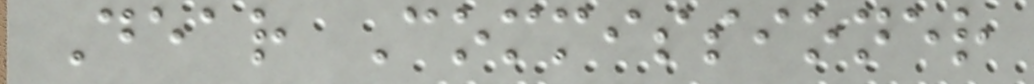Dear Commissioner
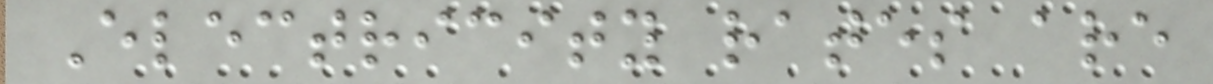Electricity rates are
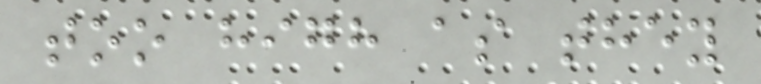too high as they
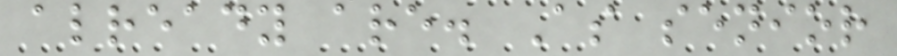already are. As senior
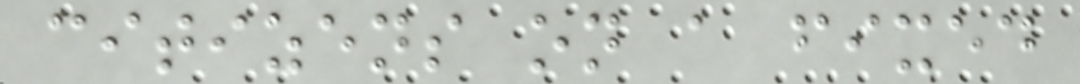citizens on a fixed
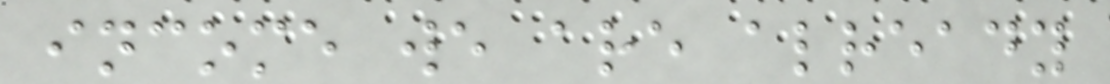income we are already
